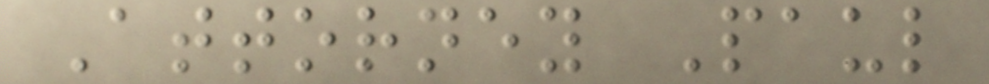Attorney Paul
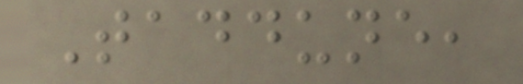Taddune,
